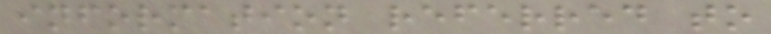information referred to
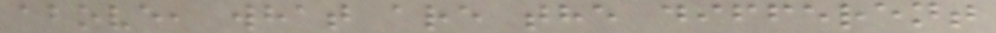above, what are the different
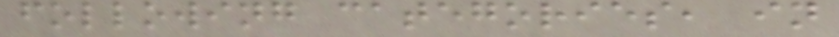following categories, in
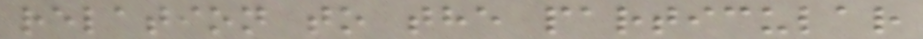relation to the particular
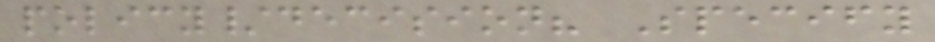policy/decision? Specify
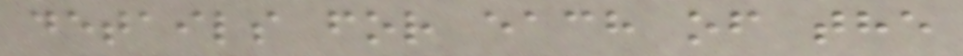details for each of the
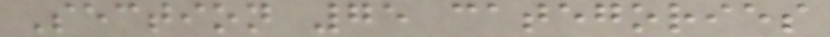Section 75 categories
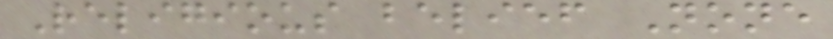Religious belief None
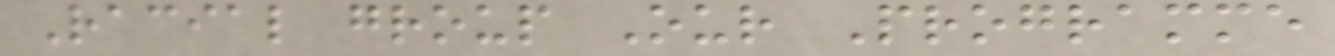Racial group Our Programme
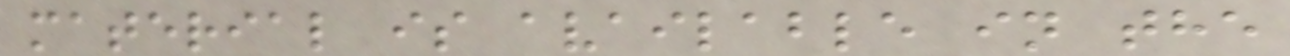material is available in the
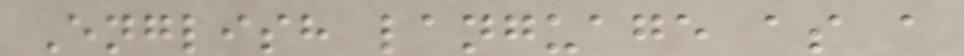English language as a
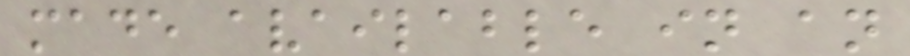made available in an
